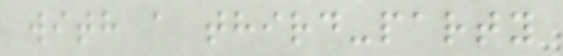with a third-party
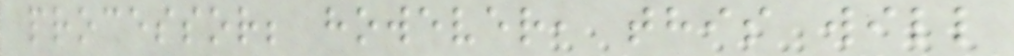processor; however, this will
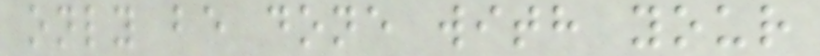only be done with your
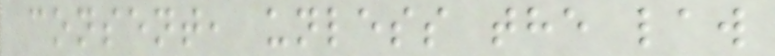consent, unless the law
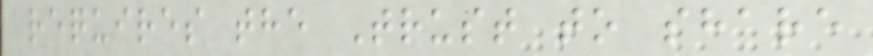requires the Trust to share
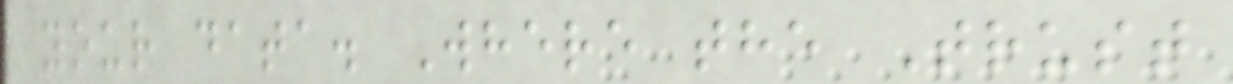your data. Where the Trust
